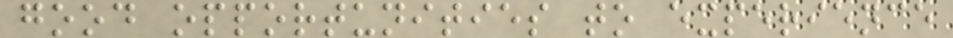good opportunities to experience
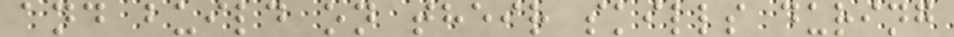and build on their skills during
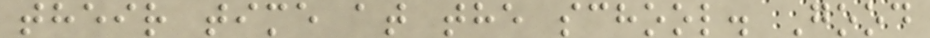their time at the school. Good
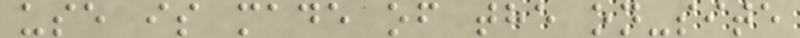use is made of the on-site
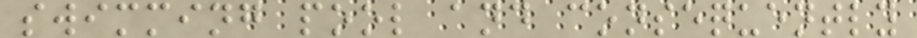swimming pool and consequently
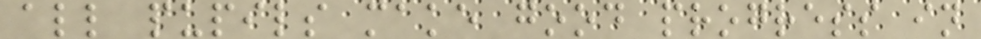all pupils make good progress in
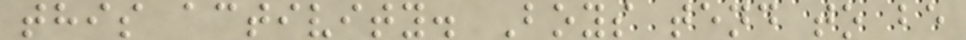this activity. Boys tend to be
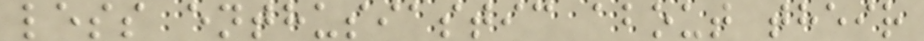less enthusiastic about their
